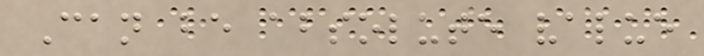Can be absolute value
